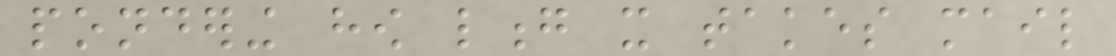pondering how long it takes mail
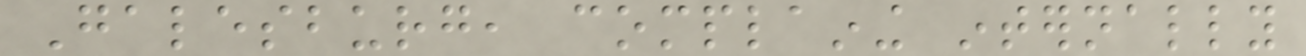Galesburg, complaining internally
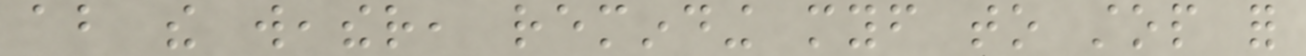about the weather, reminding myself to stop for
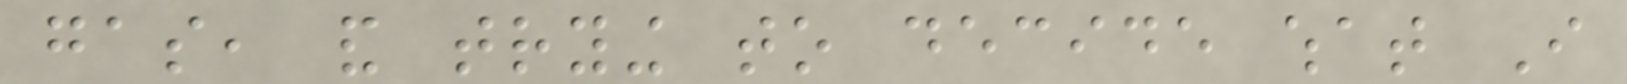gas, and trying to decide what I
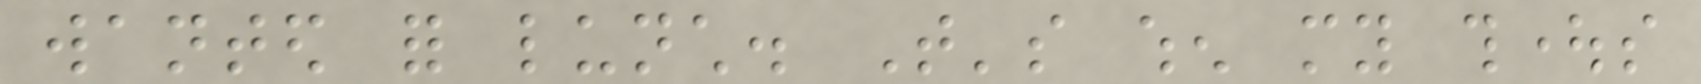wanted for lunch. That's when my thoughts
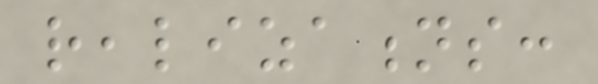realizations:
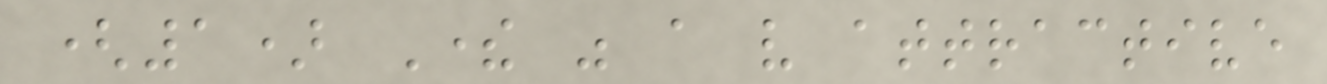(1) There was a very attractive
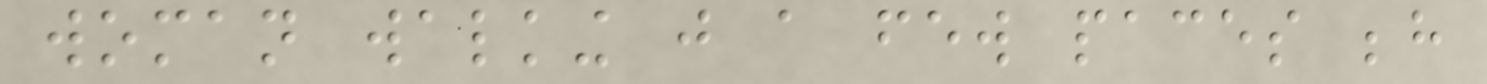woman walking just a few paces behind
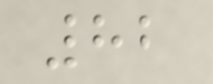82
